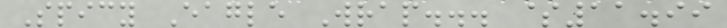Spicy Eagle Wrap... $11.99
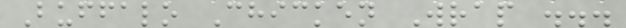Buffalo Chicken Wrap ...
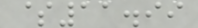$11.99
